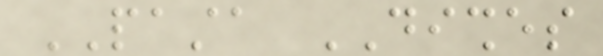PASTA DISHES
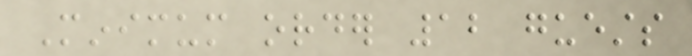Minimum order 12 guests
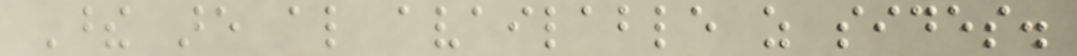These are also available as sides.
